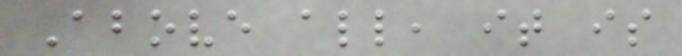Above all, it is
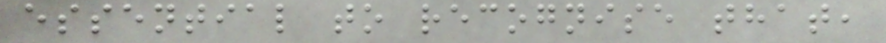essential to recognise that,
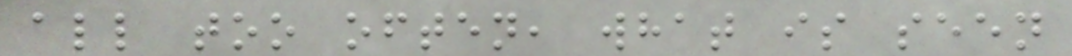all too often, what is seen
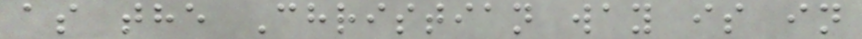as the Christian way is in
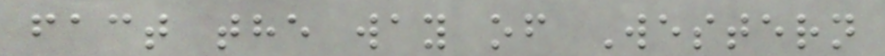fact the way of Western
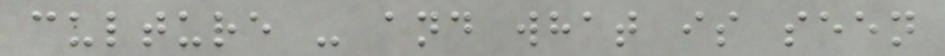culture - and what is seen
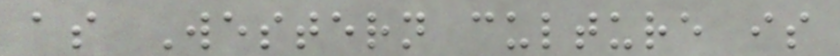as Western culture is
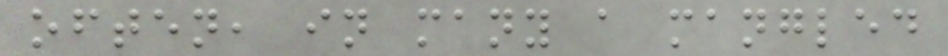often, in many a mangled
